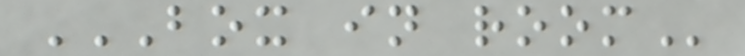BOX IN ROOM
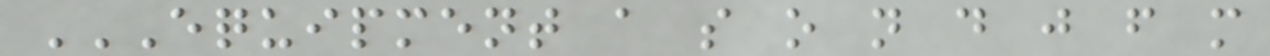EQUIPMENT A S O N D J F M
